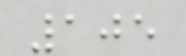105
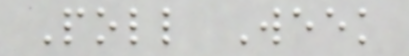Poll Week
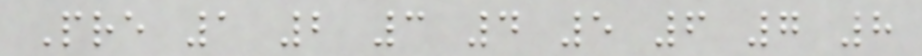Pre 1 2 3 4 5 6 7 8
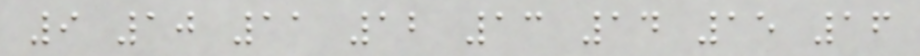9 10 11 12 13 14 15 16
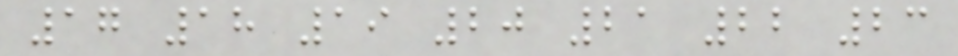17 18 19 20 21 22 23
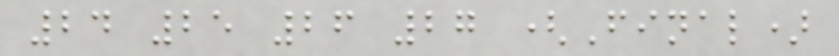24 25 26 27 (Final)
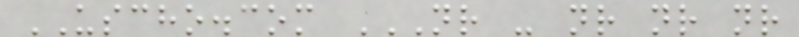USCHO.com NR - NR NR NR
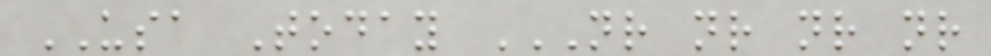USA Today NR NR NR NR
